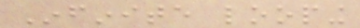Infinite looping
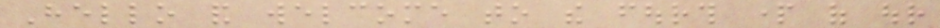Hello and welcome to the fourth part of our
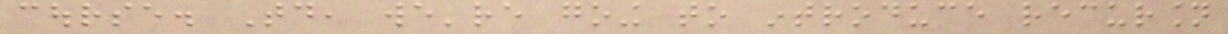course. Today, we're going to introduce recursion
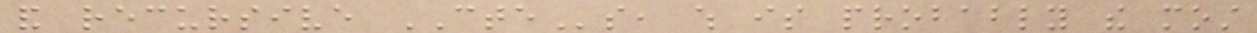and recursive CTEs, which is probably the most
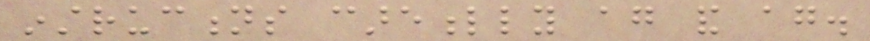instructions carefully again and again.
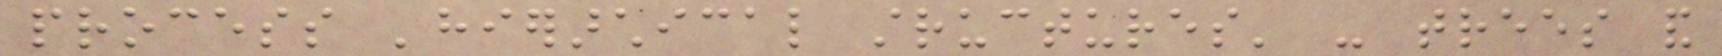process 'hierarchical structures' - trees and
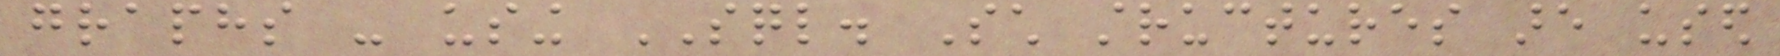graphs - using SQL. Such structures are used
